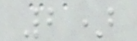2)
